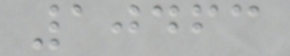10463
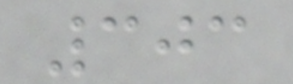303
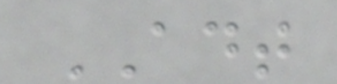ADT
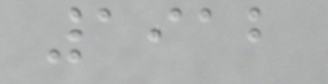1912
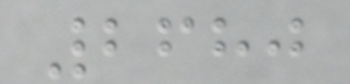2680
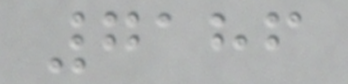7186
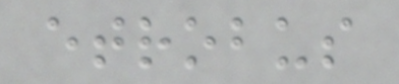etrobus
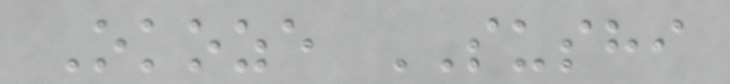Okoze SUSHI
